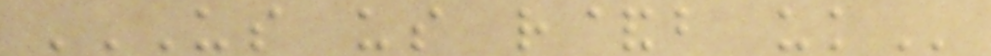US US R&B UK
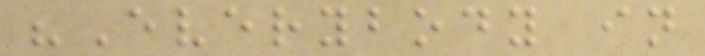"Everybody in
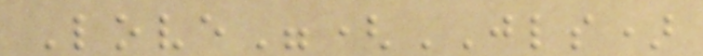Love"(JLS)
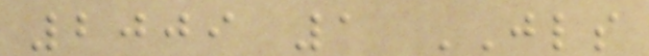2009 1 JLS
